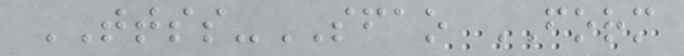TTSS-SFAO FORM
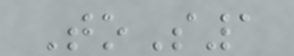ToS1
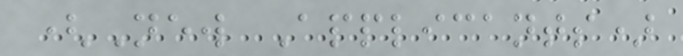(New Applicants)
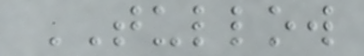TULLOW
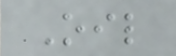Oil
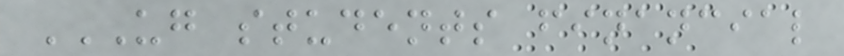UG STUDENTS FINANCIAL
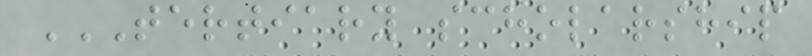TERTIARY SCHOLARSHIP
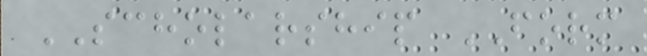SCHOLARSHIP FORM
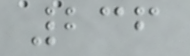236
